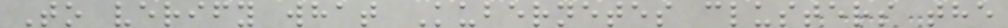To verify what Kubernetes clusters the
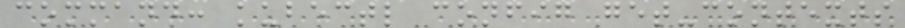command: kubectl config get-contexts
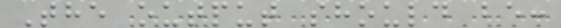The output should be:
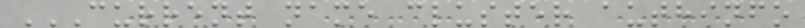CURRENT NAME CLUSTER AUTHINFO
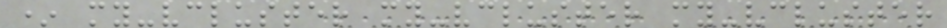* my-vcluster my-vcluster my-vcluster
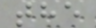the
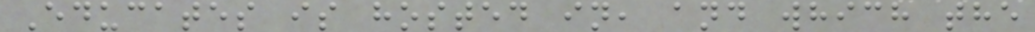Educates is hosted in, and which the
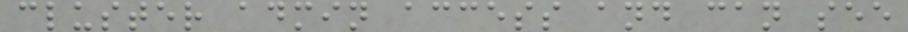cluster admin access and can see
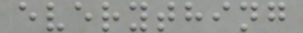everything
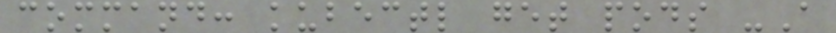command: kubectl get pods -A
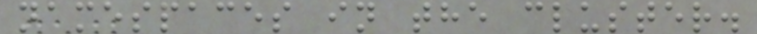namespaces in the cluster.
